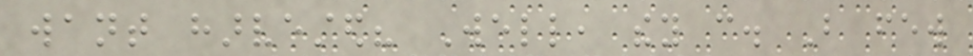want harvested? Well, they can. But few
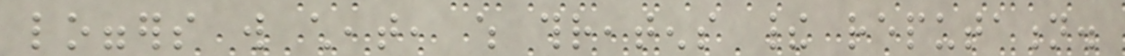loggers will cheat, which threatens their reputation.
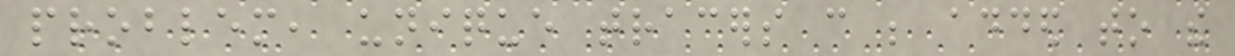problem, unique tracers can be added to the
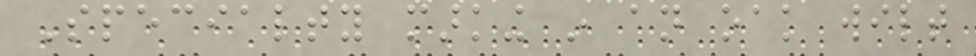Specialty marking in an oak wilt
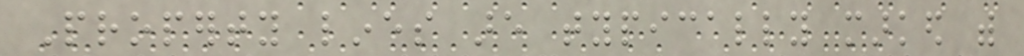Property lines are typically marked with
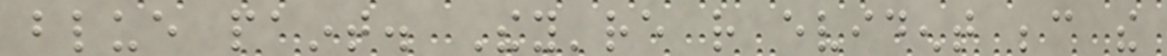blue paint. They're rather evident because the
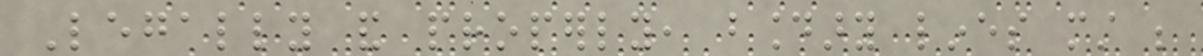Legally and properly, boundary lines must be
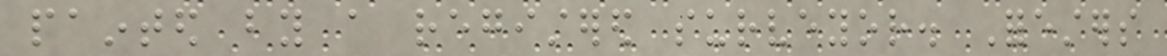painted by a registered surveyor. Foresters
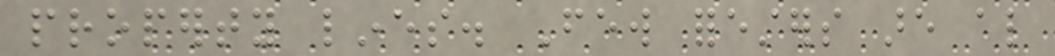property lines. Few foresters are also
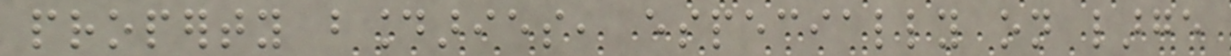property boundaries, especially on large
